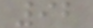92
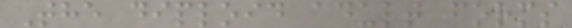The diploid adult forms
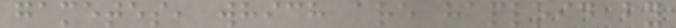gametes, which are haploid by
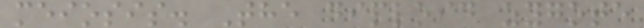meiosis. The diploid zygote
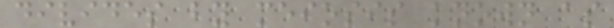divides by meiosis known as
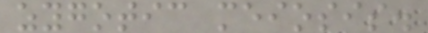zygotic meiosis.
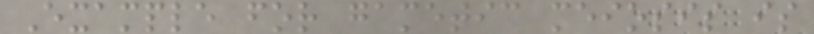Example for gametic meiosis is
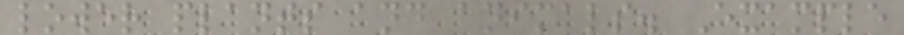lower plants and animals. Example
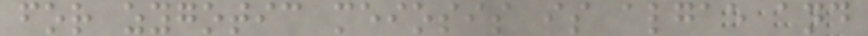for zygotic meiosis is algae and
